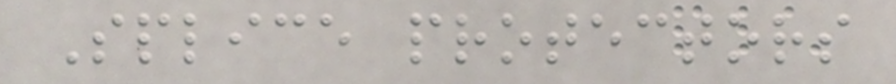Splice protectors
